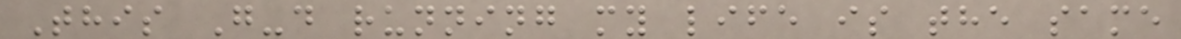This G-d running my life is the same
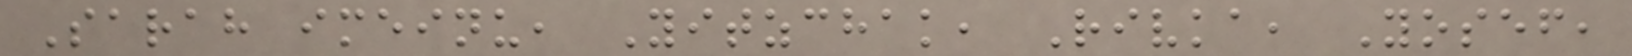Sarah imeinu, Yitzchak, Rivka, Yosef,
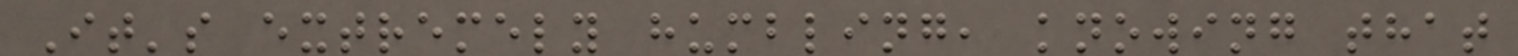It's extremely humbling, knowing that
